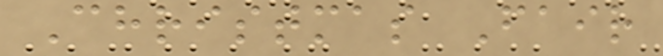Christmas Fair
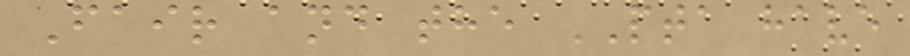Fair and the PTA have
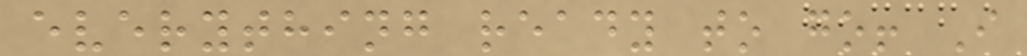everything ready to go! I
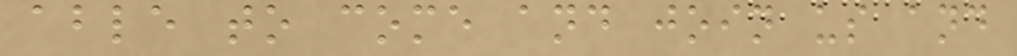able to come and join us and
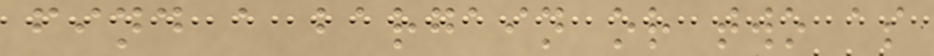find a bargain or two as
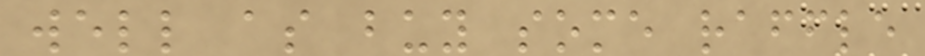well as buy some raffle
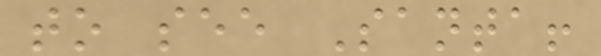to see Santa!
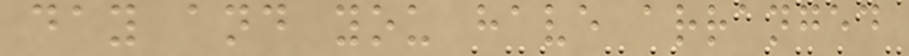day and you have arranged
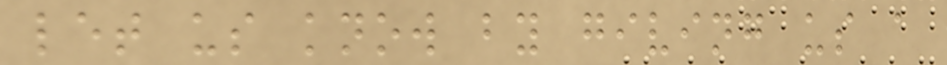let us know by giving us a
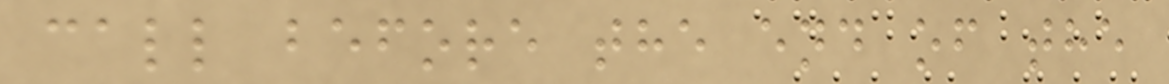call before the end of the
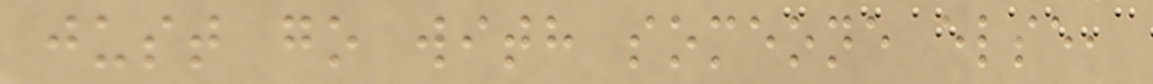just go with someone else,
